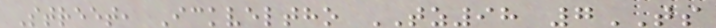Street, Ickveltho TZ98 7TS
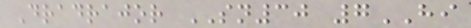Dradrajor SN30 7HI
